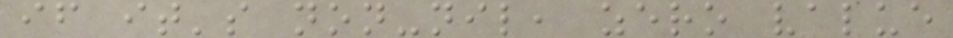if it's non-nil, zero value
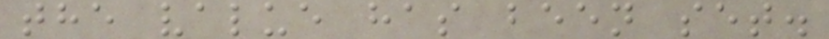the value has been set.
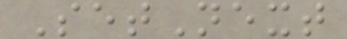SetNext
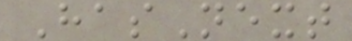HasNext
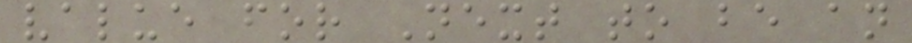value for Next to be an
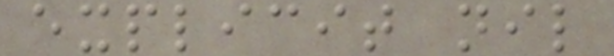explicit nil
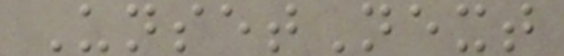UnsetNext
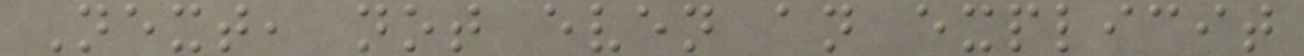Next, not even an explicit
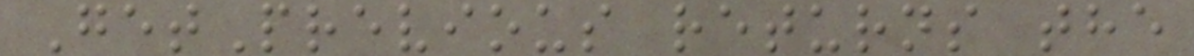GetPrevious returns the
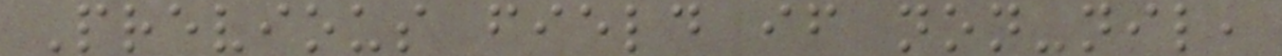Previous field if non-nil,
